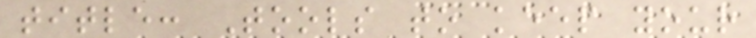title: Tools to keep your
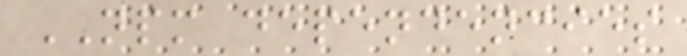NPM dependencies
